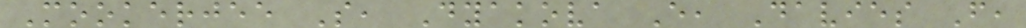Mookerjee S, Dyakova E, Davies F,
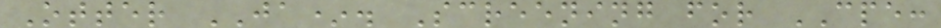Otter JA*. Screening for CPE:
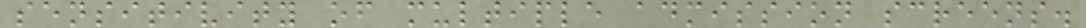sensitivity of multiple admission screens.
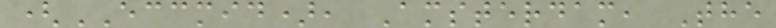(ECCMID), Amsterdam, The
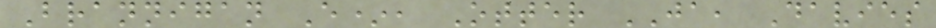Brannigan E*, Otter JA, Davies
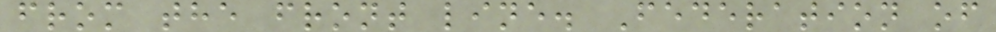from the front line. Federation of
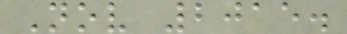Nov 2015.
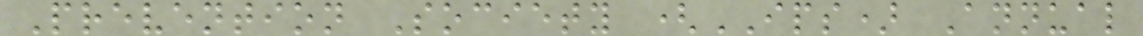Prevention Society (IPS) Annual
